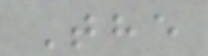The
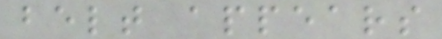belt appears
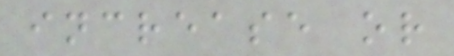increase or
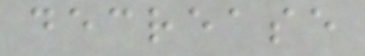decrease
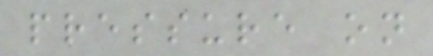pressure on
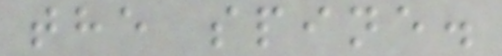the spine.
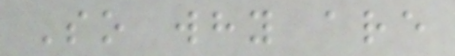So why are
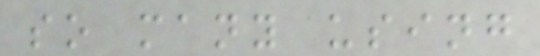so many using
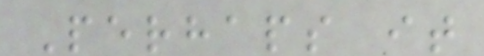Perhaps it
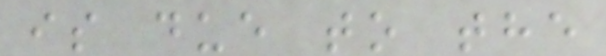is due to the
